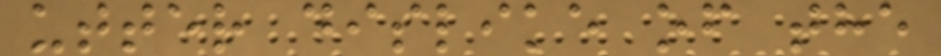utter dislike of the
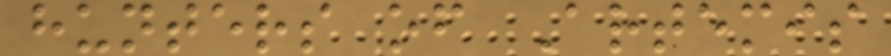hunters of Artemis
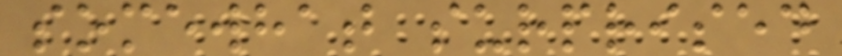somewhat surprised
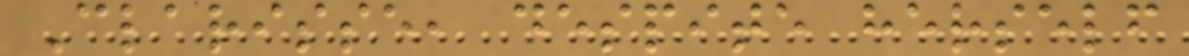Clarisse, despite herself
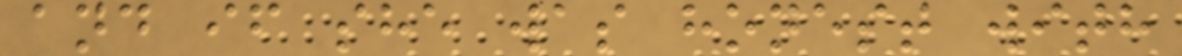and if she was honest with
